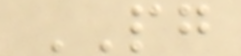PG
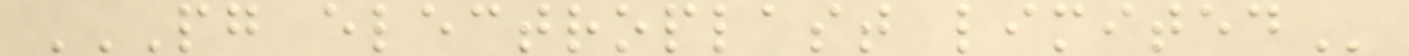PG ELECTROPLAST LIMITED
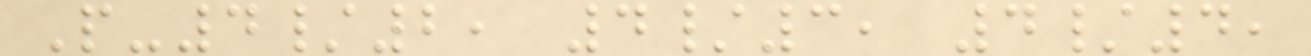P-4/2, 4/3, 4/4,
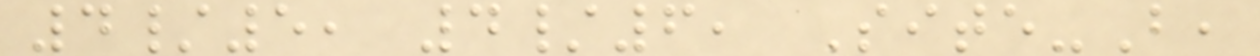4/5, 4/6, Site-B,
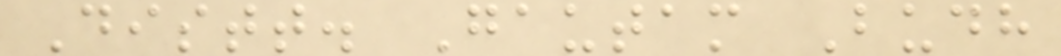Distt. Gautam Budh
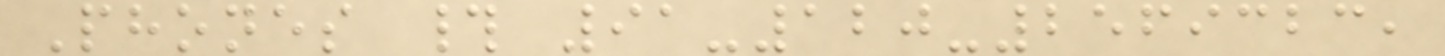Phones # 91-120-2569323,
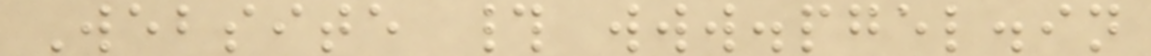Website # www.pgel.in
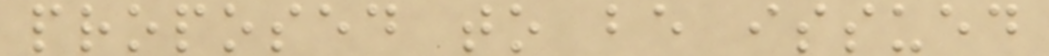proposed to be issued
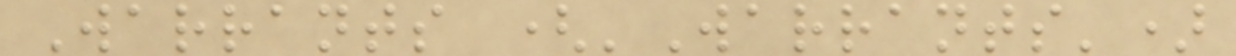Warrants ('Warrants')
